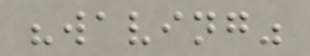"waving"
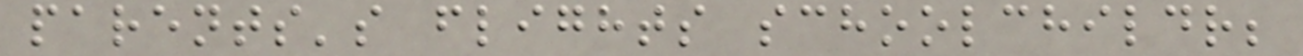parents's flights schoolchildr;
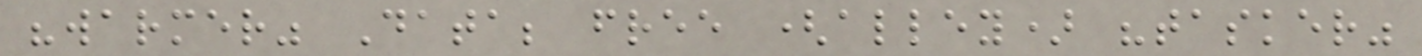"warmer" Data; free (alley) "tasker"
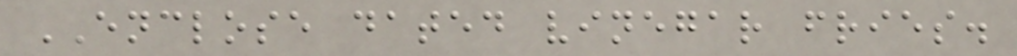ENCLOSE dated vinegar fries.
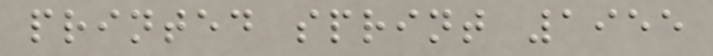printed sprint 1955
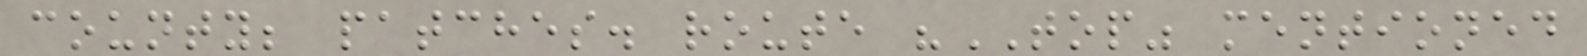county; patches. route "TOP" mentioned
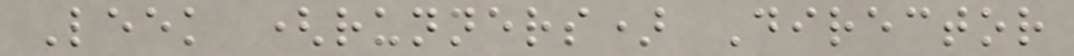Leek (runners) Director
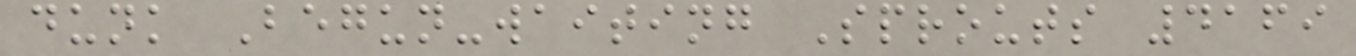dunk Begun-waiting Sprouts 4169
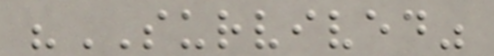"SURVIVED"
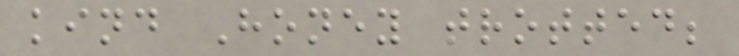kind Honey trotted;
